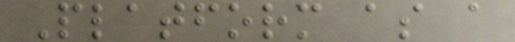Platform as a
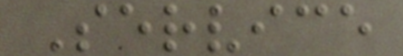Service
